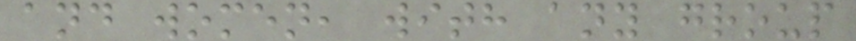and women, with any group
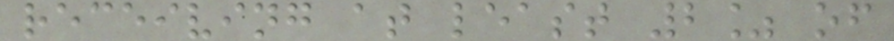receiving at least 2% of
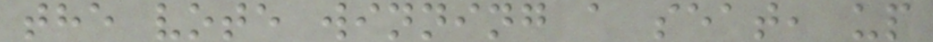the vote winning a seat, up
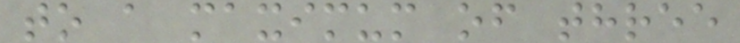to a maximum of three
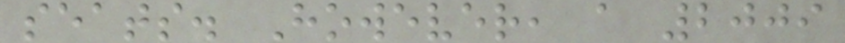seats. However, a 2009
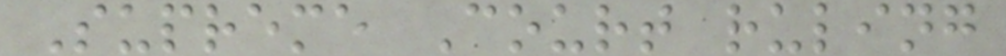Supreme Court ruling
